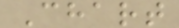Chart
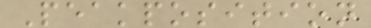Peakposition
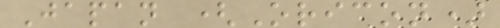Japan (Oricon)
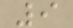9
